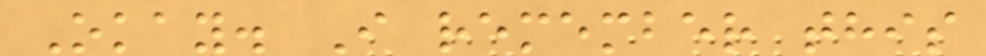Okay. I remember this
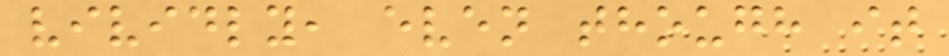vividly, even though it
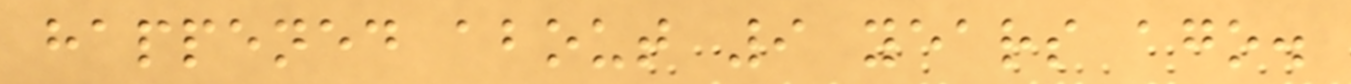happened about 9 years ago.
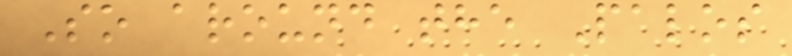So around the Palos
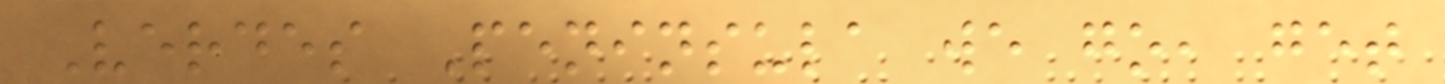Verdes Peninsula we go, get
